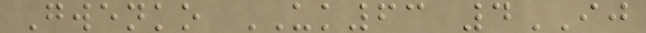Gwenko UK63 4IJ
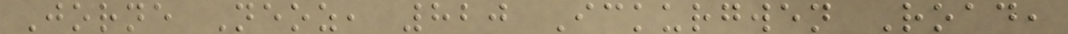Jorne Neoz, 820 Ickurgwen Road,
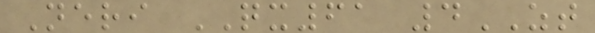Neri QX61 4ZT
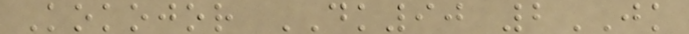Kokojor DK90 2JK
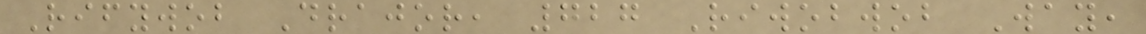Rifywob Drajor, 727 Riwobwob Way,
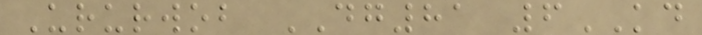Ururwob DG81 6KD
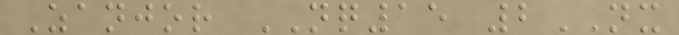Zanjor NQ15 2NX
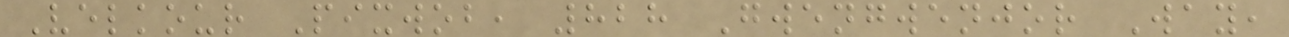Velkour Pixwob, 828 Gwengwenjor Way,
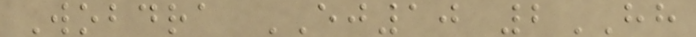Wobdra EJ10 2HH
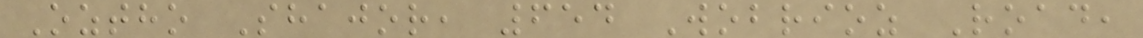Oztho Shajor, 654 Wobrioz Road,
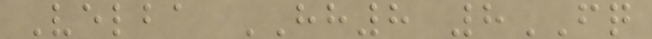Velba HH8 8FQ
